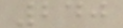240
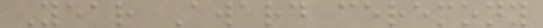Year Award ceremony
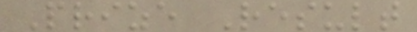Prize Result
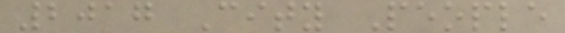2017 City People
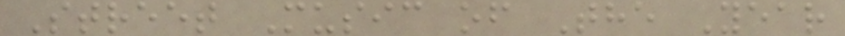Street Music of The Year
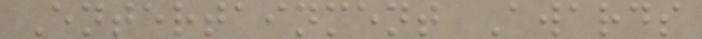Entertainment Awards
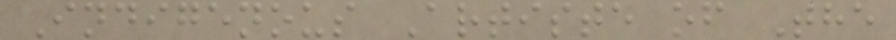Indigenous Artiste of The
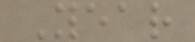Year
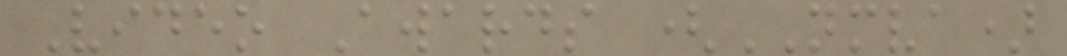Video Awards (NMVA)
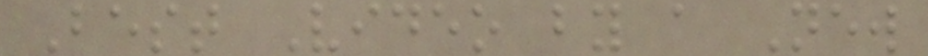Best Video by a New
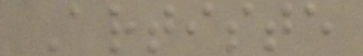Artiste
